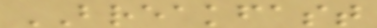BREAKFAST
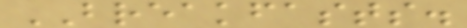BREAKFASTS.
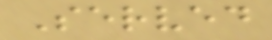Served
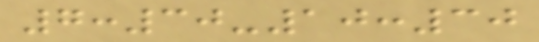7:30-10:30
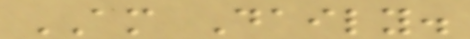AM Daily.
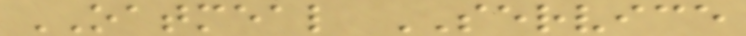OATMEAL SERVICE
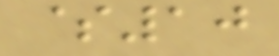$10
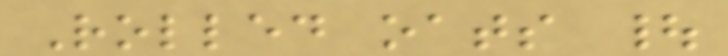Rolled oats |
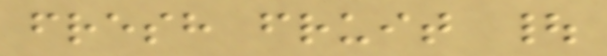fresh fruit |
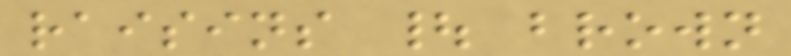raisins | brown
